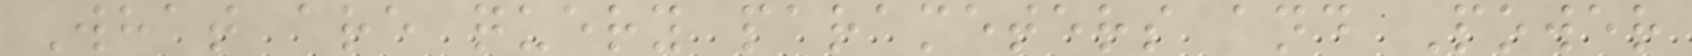What are query parameters and Power
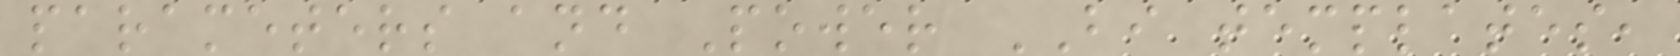parameters and Power BI templates,
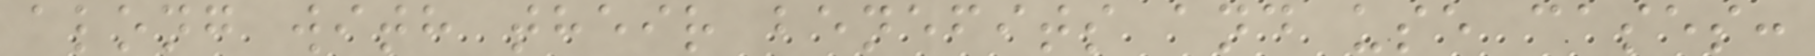along with their benefits and use cases:
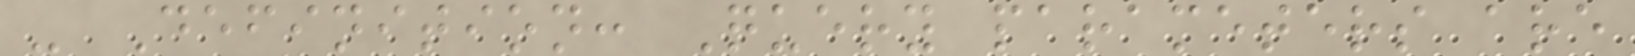- Definition: Query parameters are
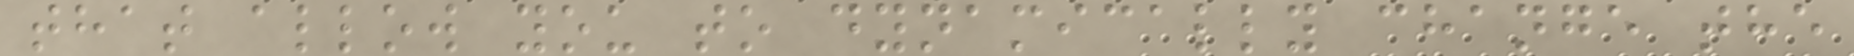that allow you to dynamically change the
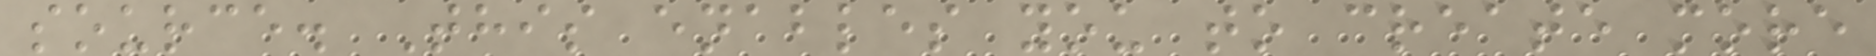source. This enables you to create more
